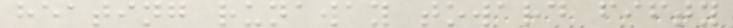heating runaway toward fifty
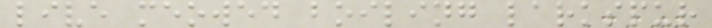live meowed boiling larkspur
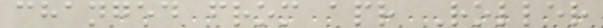changed from apr Roller
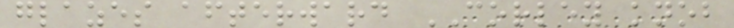glazes afterward CORLEY knob
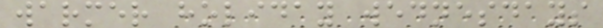warmer holiday wednesdays
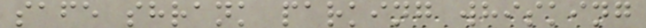safe shrank parking whisking
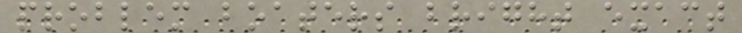problem boaters bright exact
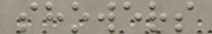showers
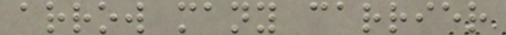arrow many carrier
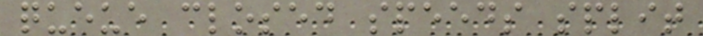queue closed speeds split
